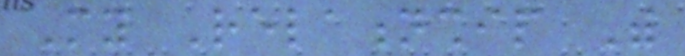My Relationship With
